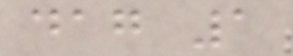dag 1
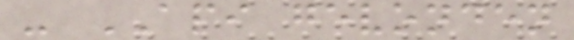- API gevonden
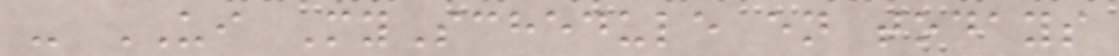- UI MySchedule en todays
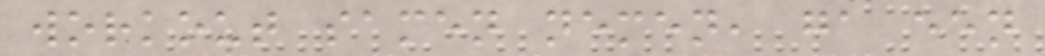workout samen nemen, ga een
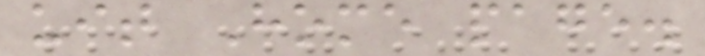uit Home page.
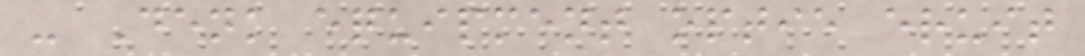- Denk equipment optie eruit
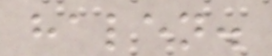halen.
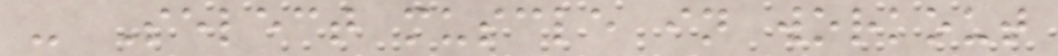- Select muscle in workout
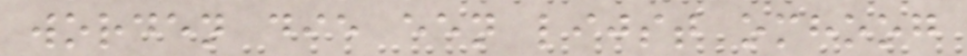worden die een lijst omhoog
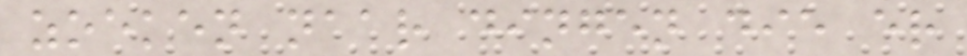zoeken naar dingen die er
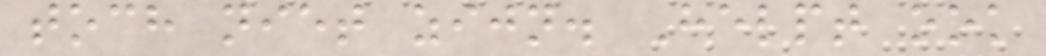toch niet zijn. Helpt ook
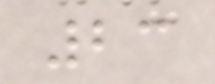23
